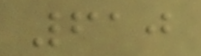610
